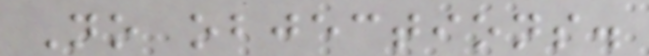No objections.
